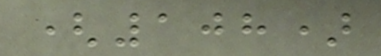(108)
